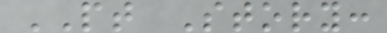PT Story:
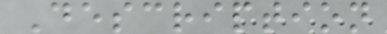Description
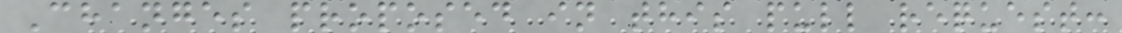Changes proposed in this pull request:
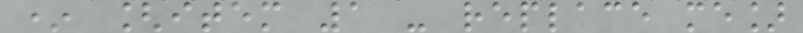* [item 1 - replace me]
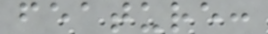feature:
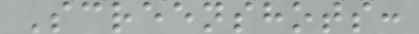Screenshots:
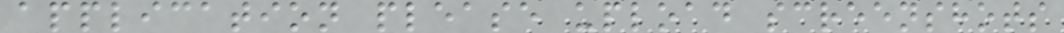application please upload screenshots
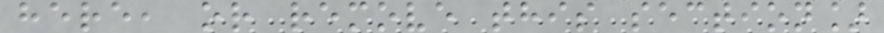here, or remove this section]
